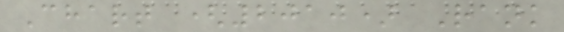Chart (2010) Rank
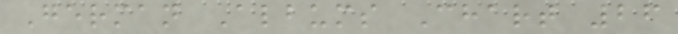German Albums Chart 26
